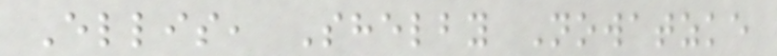Ellis, Shelby Nowatzke
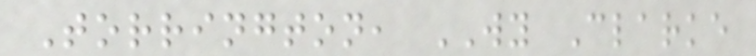Torrington, WY Clarke
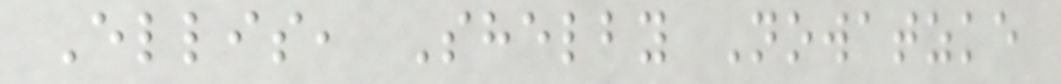Ellis, Shelby Nowatzke
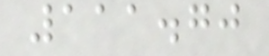111.70
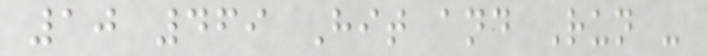10 469 Hit and Run -
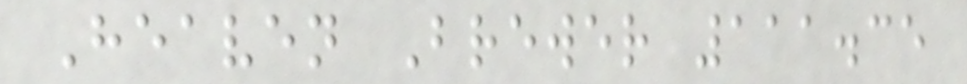Heaven Brewer 111.35
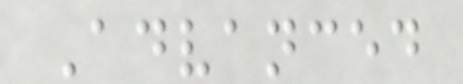Advanced
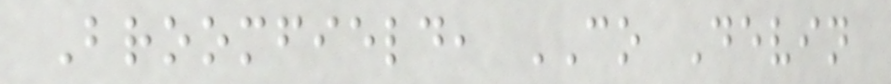Broomfield, CO Devin
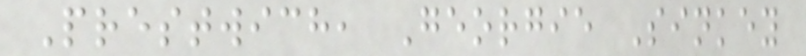Prestwich, Georgie Sinkey
